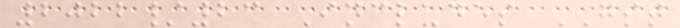2022/23 Includes GST
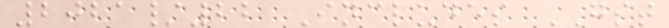2021/22 Includes GST
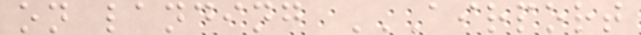on landing AIRPORT
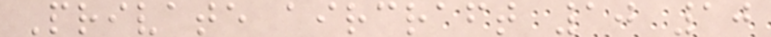Private aircraft 10 10
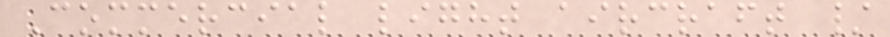Commercial light aircraft /
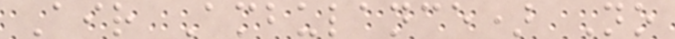Air Ambulance) No
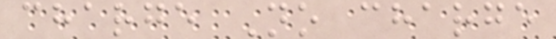charge No charge
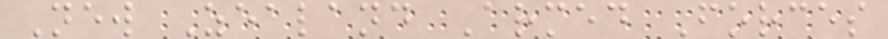New Zealand Armed Forces
